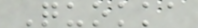Quokka
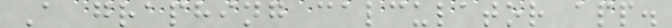A graphing calculator app.
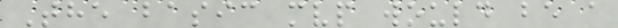The basic mvp would be a
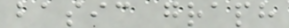basic graph
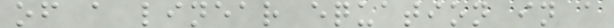of a linear equation in a
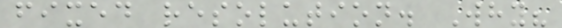fixed resolution. Why?
